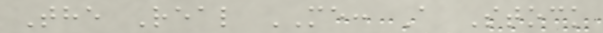The Real ME: A Stock
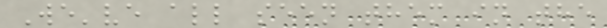We've all seen them in the
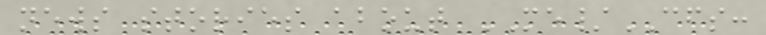news stories about ME/CFS:
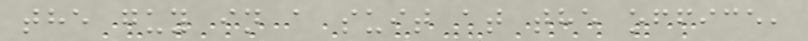the guy in a suit at the office,
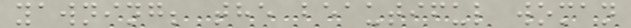yawning; the beautiful woman
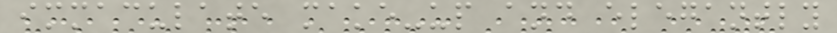immaculate make-up and elegantly
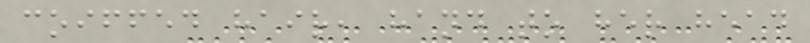coiffed hair, hand to her head
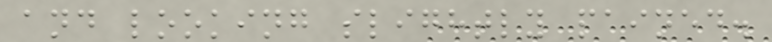and looking slightly pained.
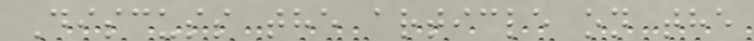Discuss the article on the
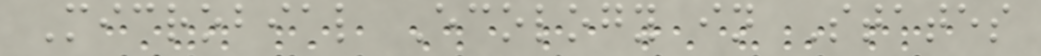Microbial Ecology in States
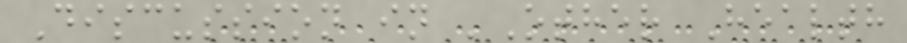Discussion in 'Other Health
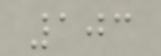103
